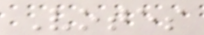Votes
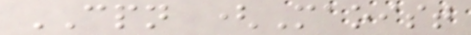CPN (Maoist
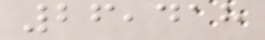26,418
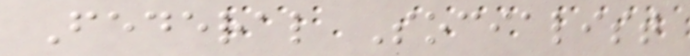Federal Socialist
